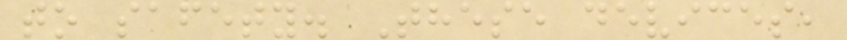to safety. These devices,
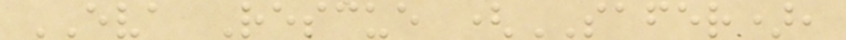EVA Rescue (SAFER),
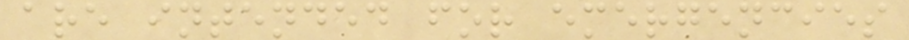are intended for emergencies
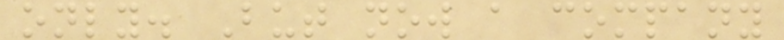only. But now a company
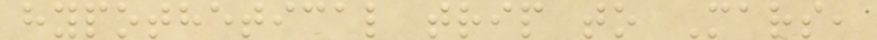hypothetical trip to Mars,
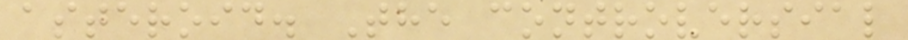asteroid. The controversial
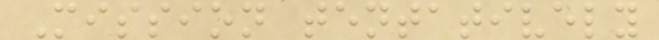Mission tentatively
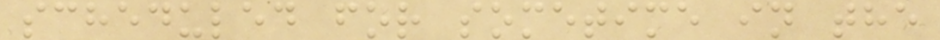scheduled for sometime in the
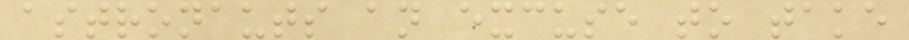astronauts an excuse to take
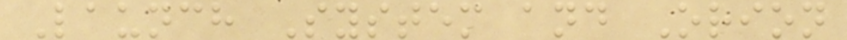Launch System and Orion
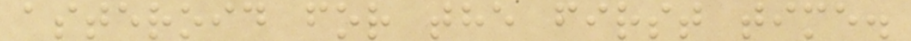asteroid for the first time.
